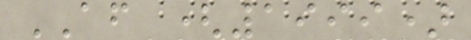AF (1999)
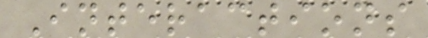Interactions
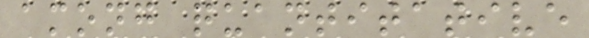among quantitative
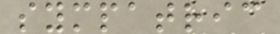sympatric
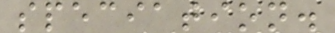speciation.
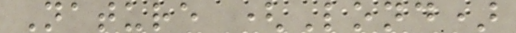Nature (Lond)
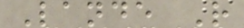Lande R
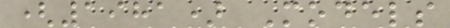(1981) Models
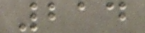214
